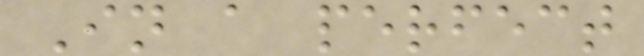In a perfect
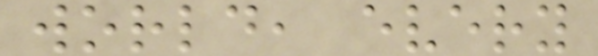world, every
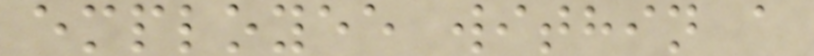employee within a
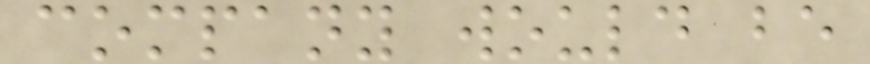company would be
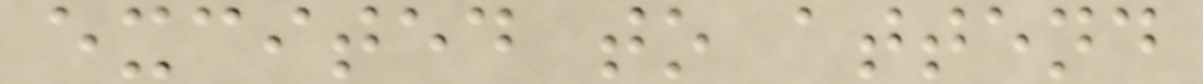excited to attend
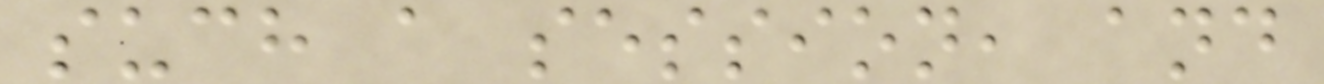such a session, and
